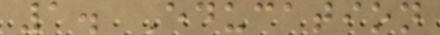1. Education
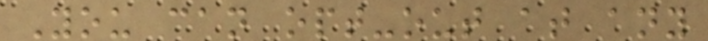You can opt-out at any
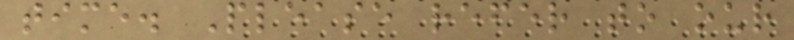time. Please refer to our
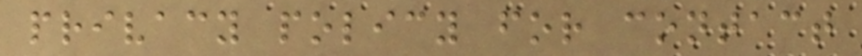privacy policy for contact
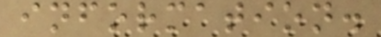information.
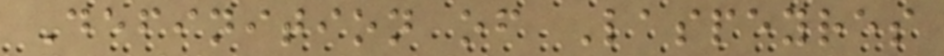Definition of Laspeyres
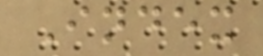Index
